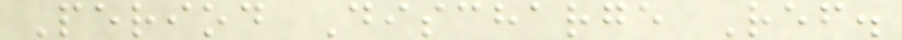Period Discharge Ref.
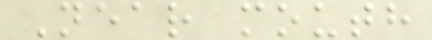Near mouth
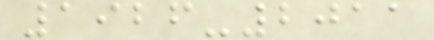1926-2011
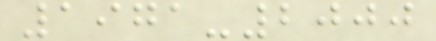1971-2000
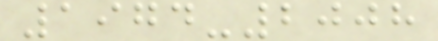1974-2008
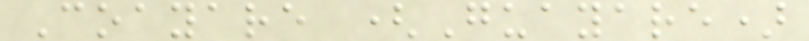Coayare (Guayare)
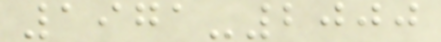1971-2000
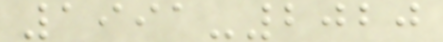1991-2020
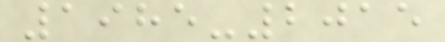1985-2015
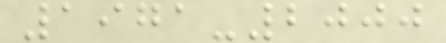1971-2000
